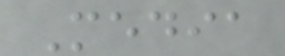Media
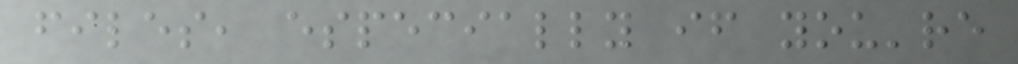files, especially if you're
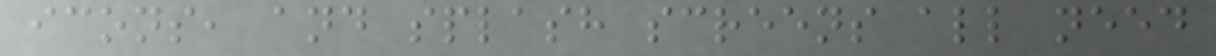icons, and splash screens all need
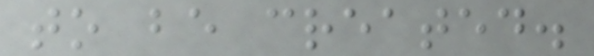to be created.
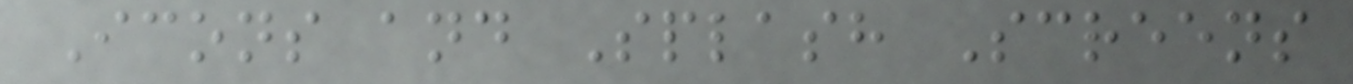Icons and Splash Screens
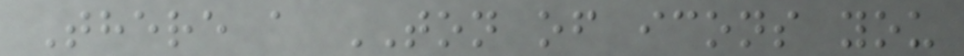There a TON of icons you
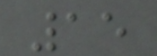15
